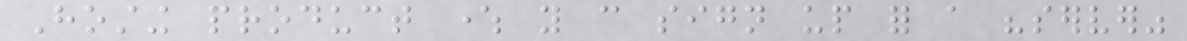Hosting product where you can sign up for a "server"
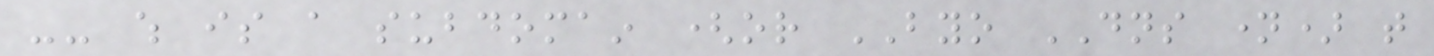-- which is a subdomain (or BYO DNS name) that
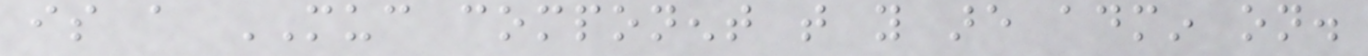is a MUC component that you are admin on.
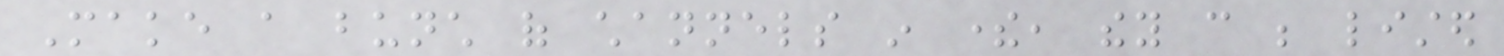Make a bunch of channels in there, they can be listed
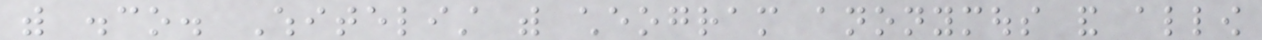with disco. Whitelist with cheogram anonymous and allow
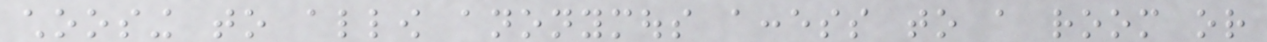choosing to allow anonymous access to a room or
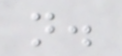not.
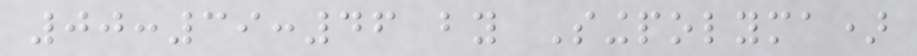00:39:46 by Singpolyma)
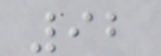92
